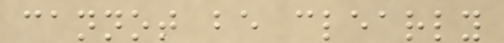cannot be clearly
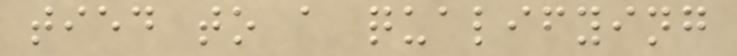tied to a qualifying
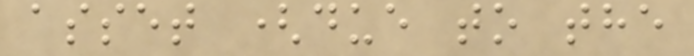asset (due to the
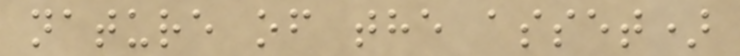nature of the asset)
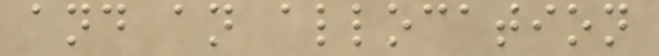and an allocation
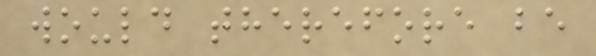would therefore be
